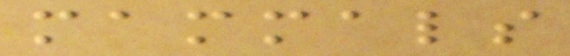mammals
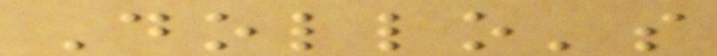Dollo's
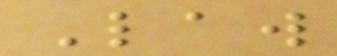Law
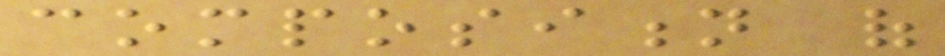composition of
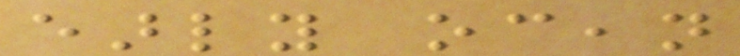early ocean
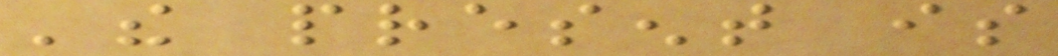'the present is
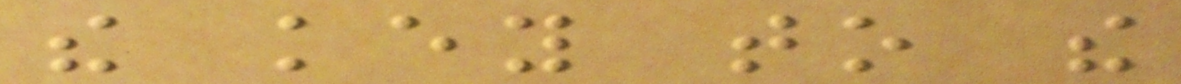the key to the
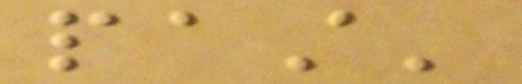past'
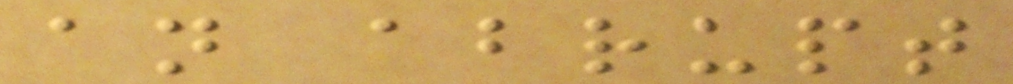an abrupt
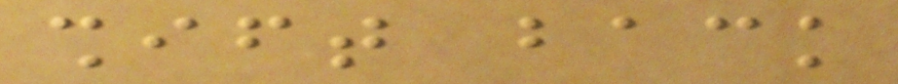shift back
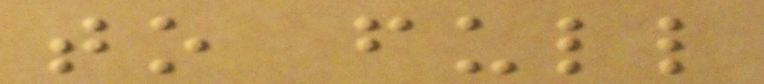to full
